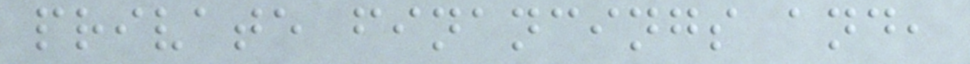private financings and,
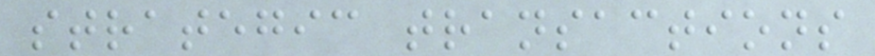strategic transactions
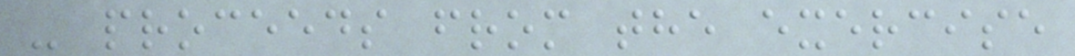- proceeds from the exercise
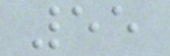55
